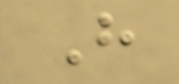Have
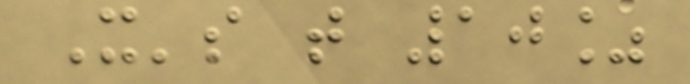It's that 10%
